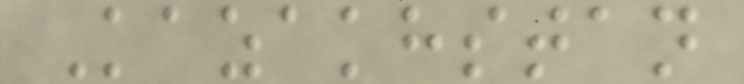Kazakhstan
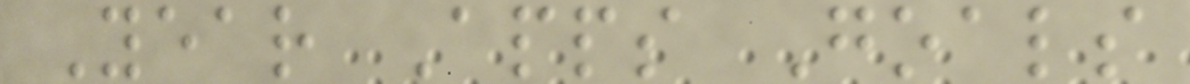Year Apps Goals
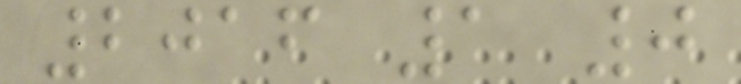2016 1 0
